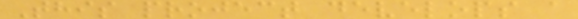This project develops a
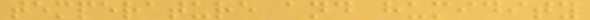temperature and humidity
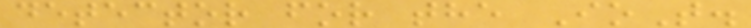detector for the IoT.
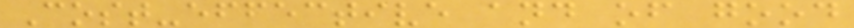Cost-effective and of good
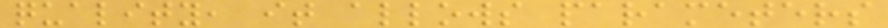quality, it allows parameters
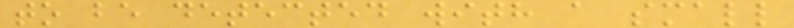to be detected with a small
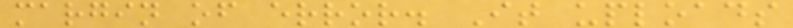margin of error. It uploads
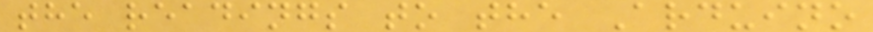the readings to the Arduino
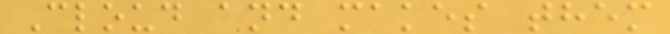Cloud and makes them
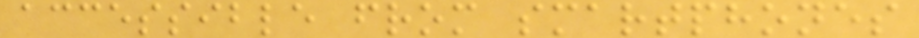accessible from smartphones
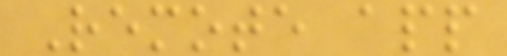Remote app
